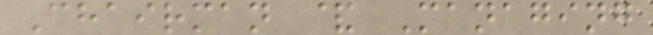Chairman & Managing
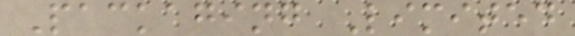Packaging Limited
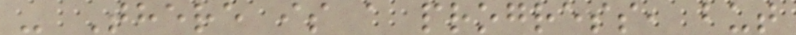- There is a progress, but
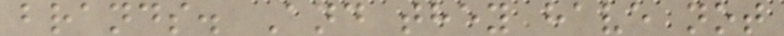brands. And they have not
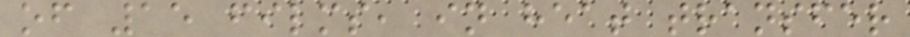of 15 films, in heat transfer
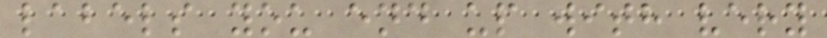labels you end up with very
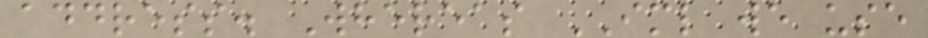address. Whereas IML we use
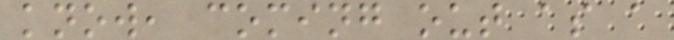know, coming out as a
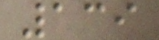139
